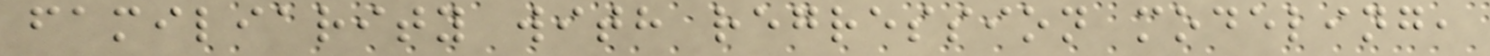familiarity with regression modeling,
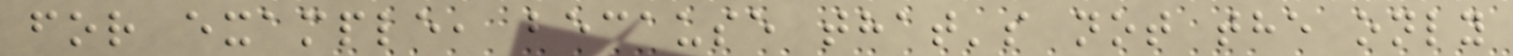for example, because that's not the only
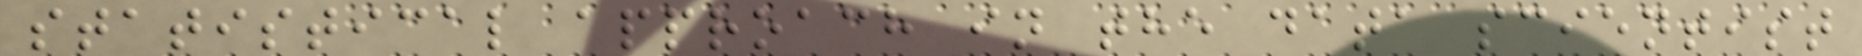statistical approach in the data scientist
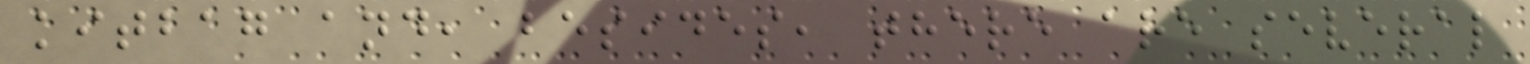kitbag and, besides, there are several
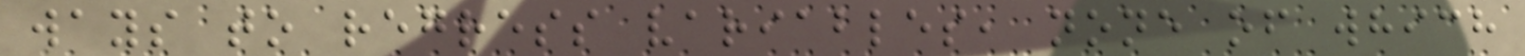ways to regress variables, none of which
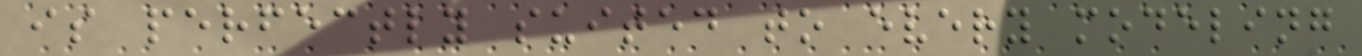is perfectly suited to every modeling
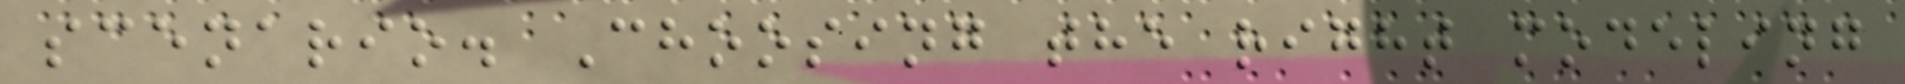scenario. Choosing the right modeling
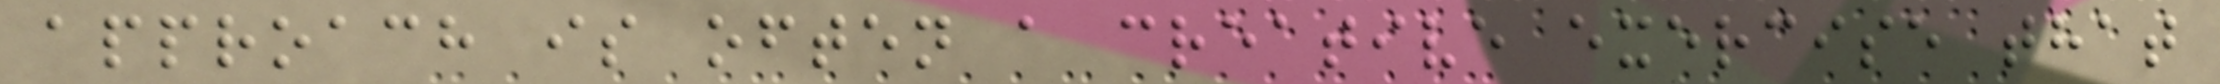approach is often a creative exercise that
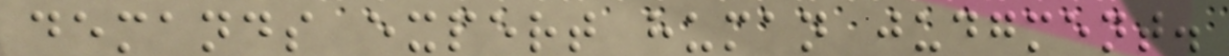demands expert human judgment.
